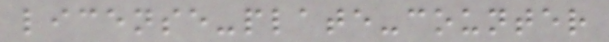license-plate-counter
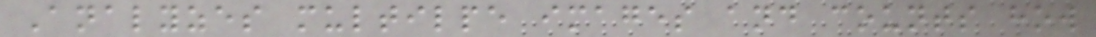Analyzes multilpe images and counts how
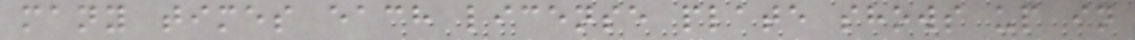many times each license plate shows up in
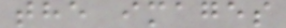the images
